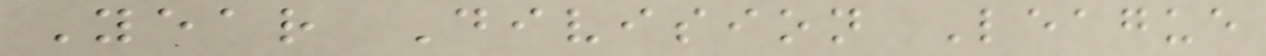Year Division League
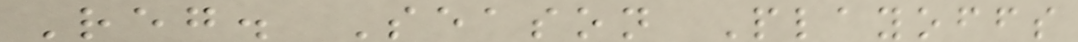Reg. Season Playoffs
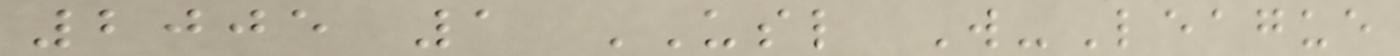2005 1 USL W-League
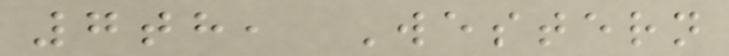7th, Western
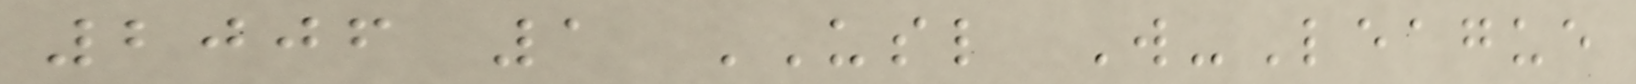2006 1 USL W-League
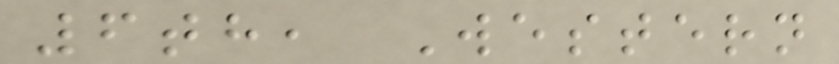6th, Western
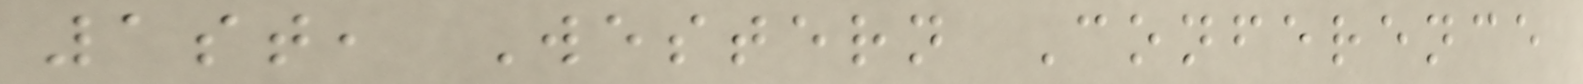1st, Western Conference
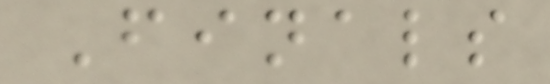Finals
